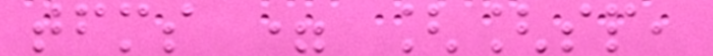tfms = [[sp,
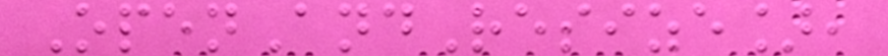OpenAndResize],
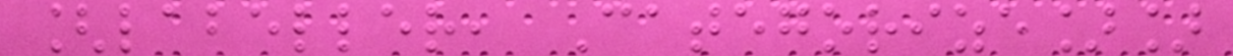[labeller, Categorize]]
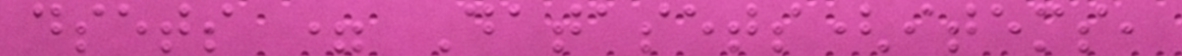dsets = Datasets(items,
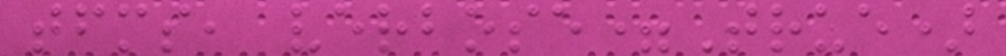tfms, verbose=True)
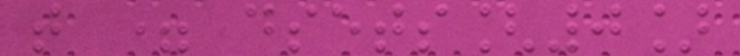t = dsets[0]
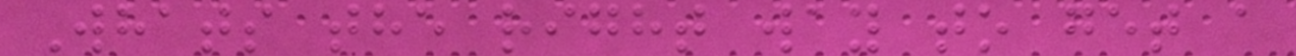Whats the right way to get a
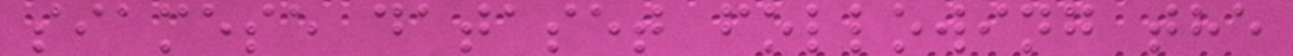siamese dataset following the
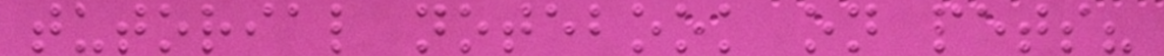tutorial notebook on pets?
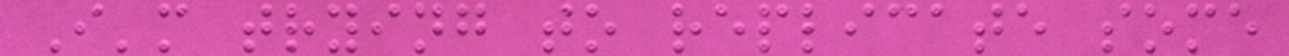I'm trying to replicate some
